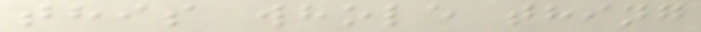this whole thing
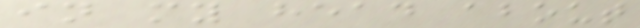in my head about
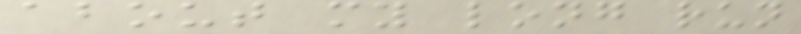about my long run
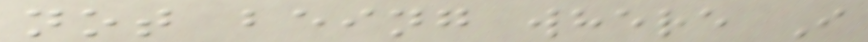not being where I
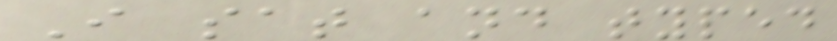I sat and typed
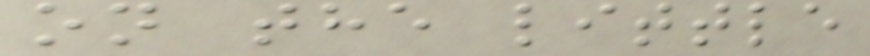on the little
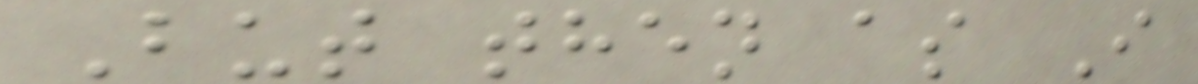But then as I
